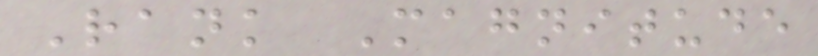Rank Magnitude
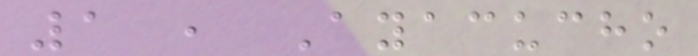1 , Ayacucho
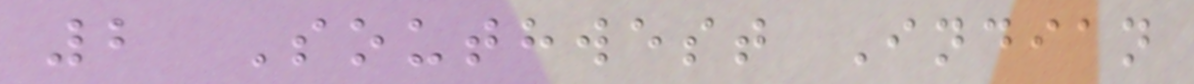2 Southwest Indian
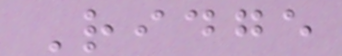Ridge
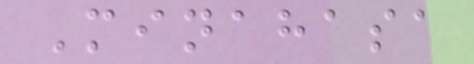Minahasa
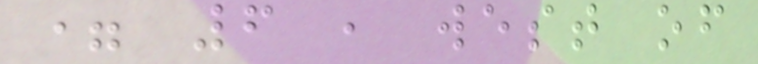= 6 , west of
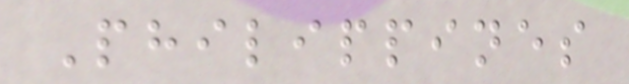Philippines
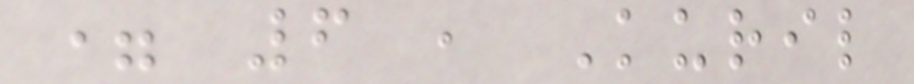= 6 , Kuril
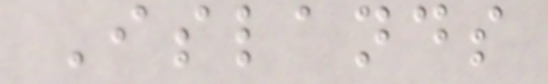Islands
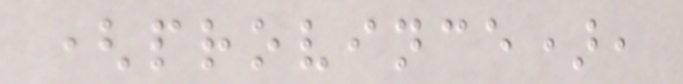(province),
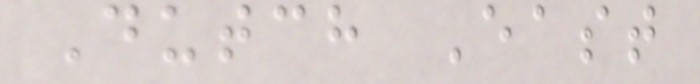Dutch East
